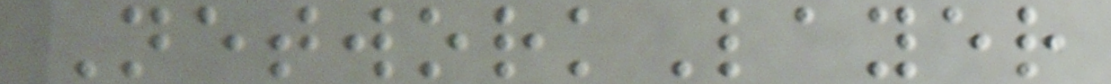NetworkLayer
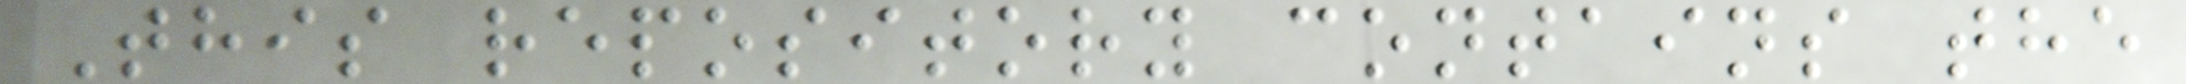This repository contains the
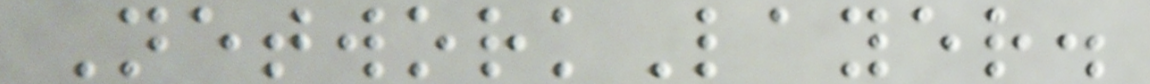NetworkLayer.
